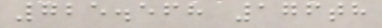725.568 176th
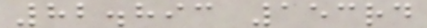82.893 153rd
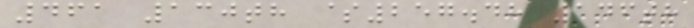461 130th $257.48 146th
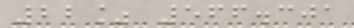22% 566.301
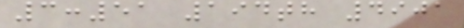3:51 194th 4901
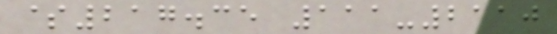$217.35 111-2110
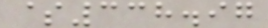$338.97
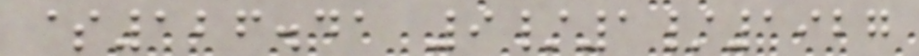$126.41 9/1/1927
